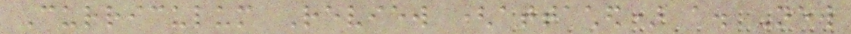Curriculum Review (attached) a. New
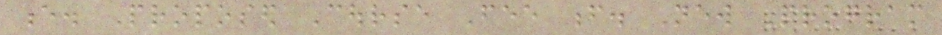e. Proposed Course Fee f. New Program
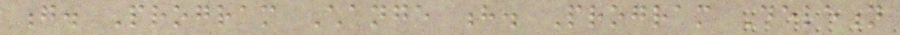g. Program Change h. Program Deletion
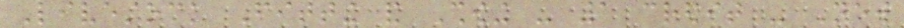Livestock Fitting and Showing - 1 credit - New
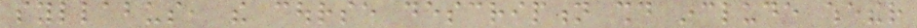syllabus, the course description should include whether
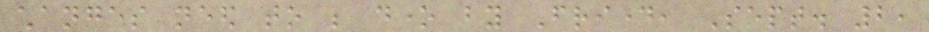changes need to be done by Friday, Sept. 2,
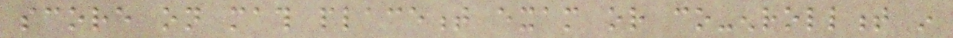score on math placement exam or co-enrollment in
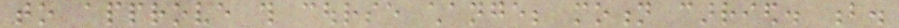to approve this course change; motion carried. b.
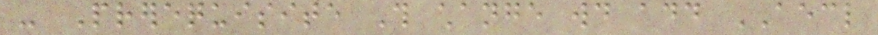- Prerequisite This change would add AECL
